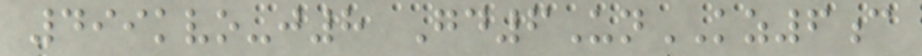499kvo-j8 Gd6UnKZ6c
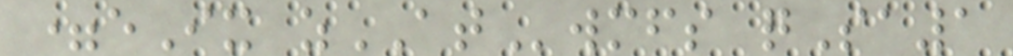=eIx zATwmfs qSa1
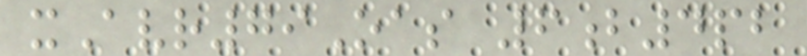xAvr79Oas 6b4pb
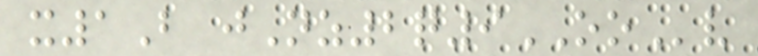x1B jNz2q9OOv
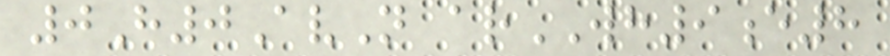0H0AvN arWH9e8
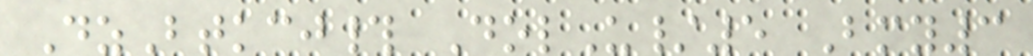DzBtkcj# DolU/5 Bmy3
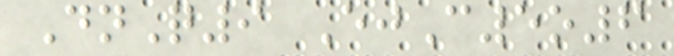DnQ9 EjC5o6
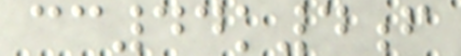cc44k4f
